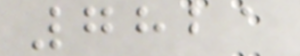7821
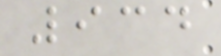934
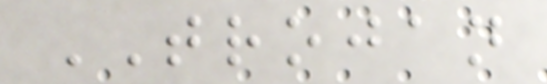TROJAN
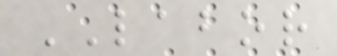LABOR
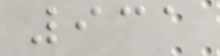931
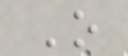O
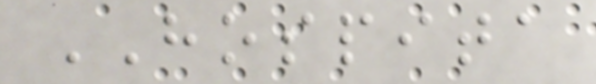HOSPITA
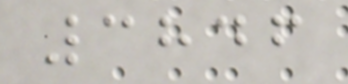3846
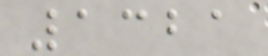1321
